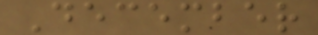December
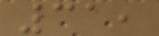31,
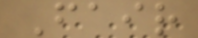Fair
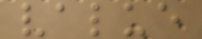value
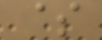$
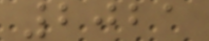2021
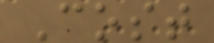Cost
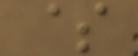$
